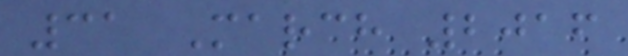31 March 2016
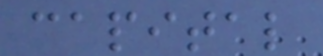capital
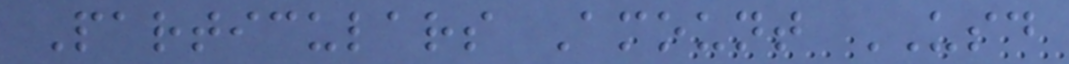Particulars Amount USD
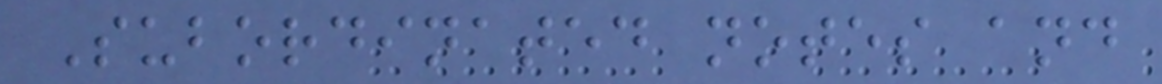Subordinated notes and
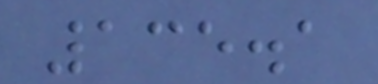135.1
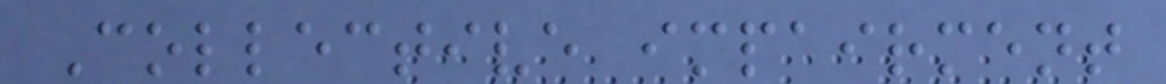Collective impairment
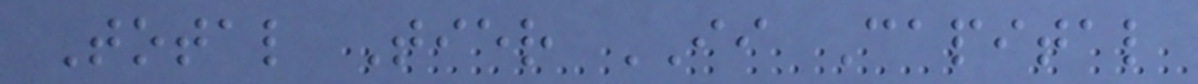Total Tier II Capital
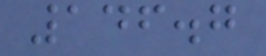146.7
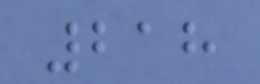218
